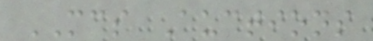MCS Auctions
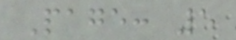Page: 5
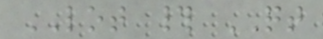LOT # QT
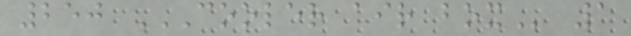250 COOLER AIR BOX 1
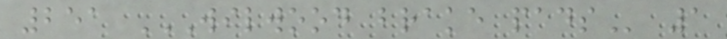251 WILWOOD BRAKE PADS 1
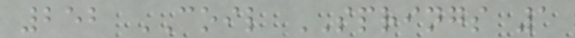252 COIL SPRINGS 1
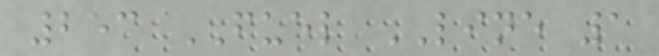253 FUEL LINE 1
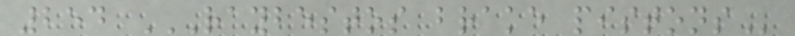254 RAYBESTOS BRAKE PISTONS
